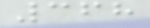368
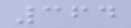364
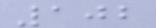102
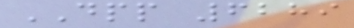DPP 6289
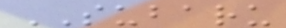SUBARU
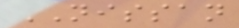NISSAN
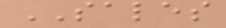SALES
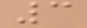3
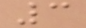3
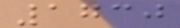1730
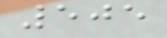505
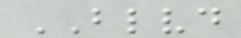BLVD
